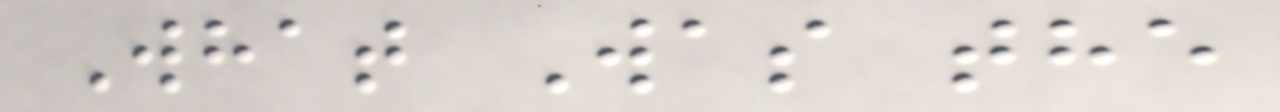What Was the
